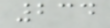234
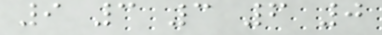9 3 3 6 0
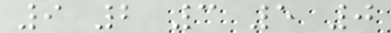9 2 3 5 0
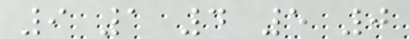9 1 4 5 0
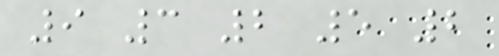9 3 2 5 2
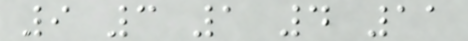9 3 1 4 11
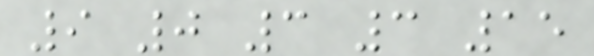9 0 3 3 15
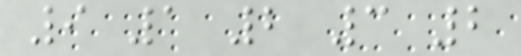9 1 2 3 2
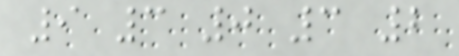9 3 0 3 2
